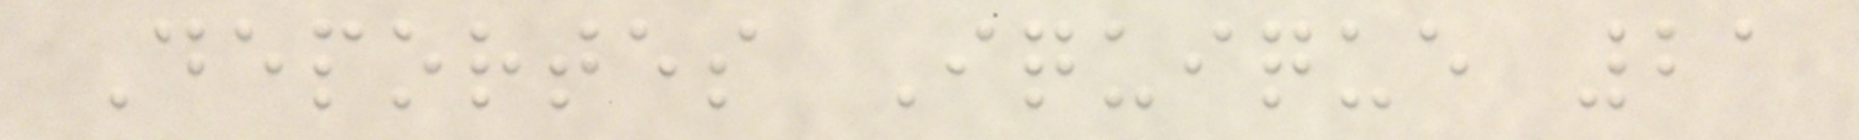Deportes Iquique 21
